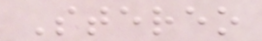Stereo
